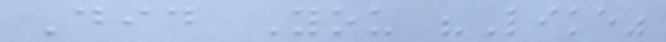Did You "Like"
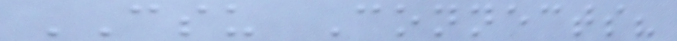CSU Connects?
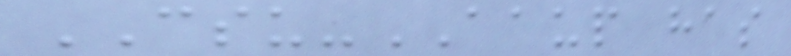CSU-AAUP has
